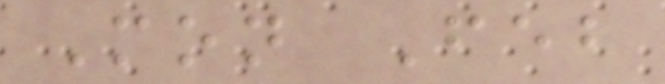Mon Feb
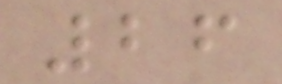26
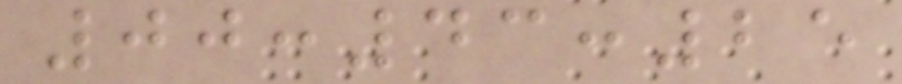00:43:25
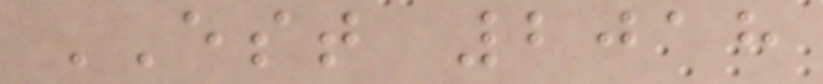EST 2018
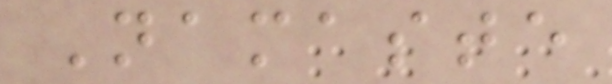Namaste
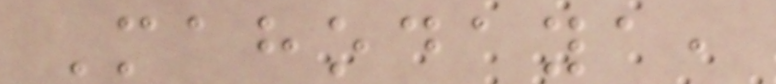Mahodaya,
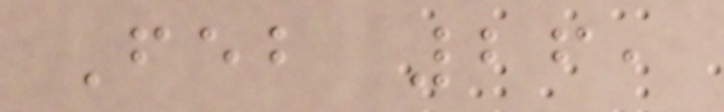Feb 26,
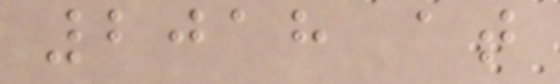2018 at
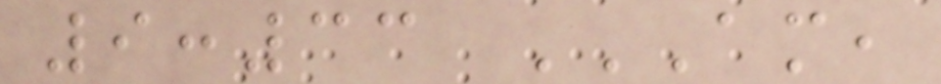9:33 AM,
